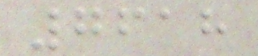7618
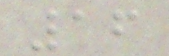16
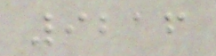9216
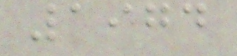1974
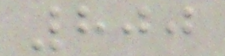800
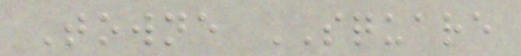Towne SQUARE
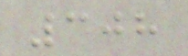308
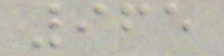965
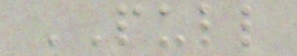PULL
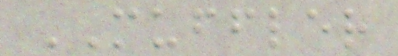MUFFLER
